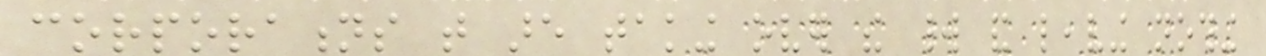corporations that are taking over the world and leaving nothing
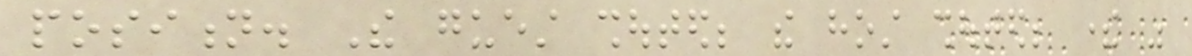position. The guest shouted; the host shouted; there was
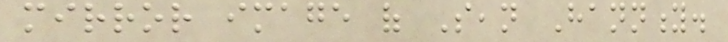mirror image of Sean Hannity.
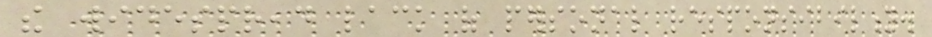the widespread lack of personal responsibility.
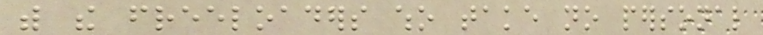with the freeloaders who take no personal
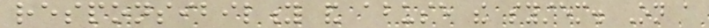responsibility and abuse the system. On a
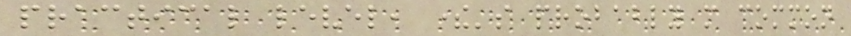practical level, there's probably more common
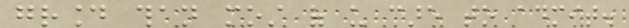ground than most of us care to admit.
